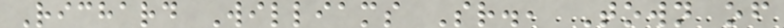Richard Williams Sr., Town of
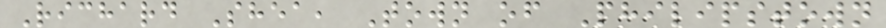Richard Shea, Town of Philipstown
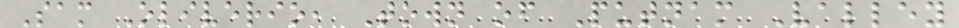Sam Oliverio, Town of Putnam Valley
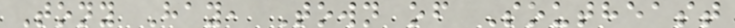Tony Hay, Town of Southeast
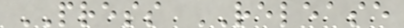PRESS RELEASE
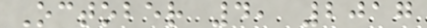October 4, 2017
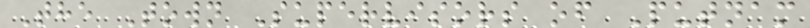The Town Supervisors of Putnam
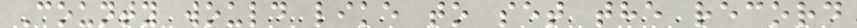County would like to set the record
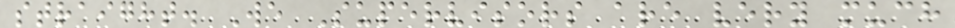straight. We Supervisors are very much
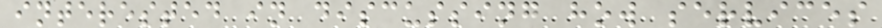interested in discussing how services
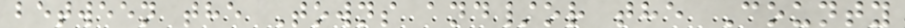between the Towns and/or the County
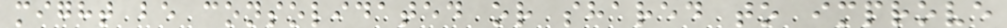might be consolidated or shared to improve
